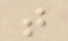t
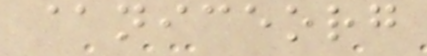@niceorg
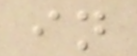in
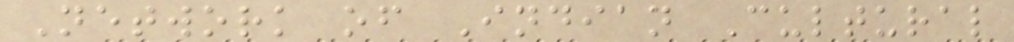Network of Indian Cultural
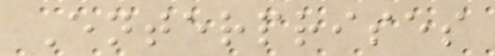Enterprises
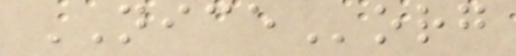NICEorg
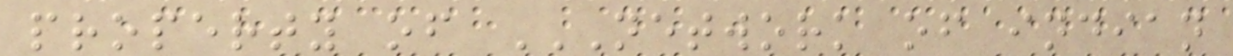property of NETWORK OF INDIAN
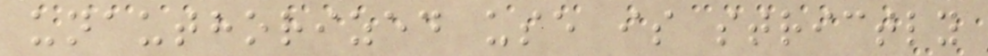unauthorized use is strictly
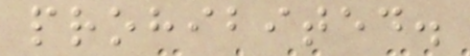prohibited.
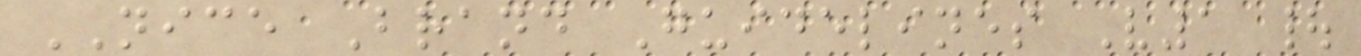NICE Brand Guidelines V1 |
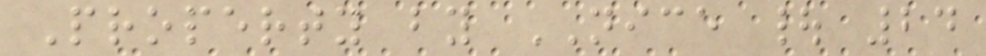Property by NICE | 24
